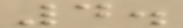4.
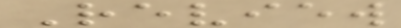Review
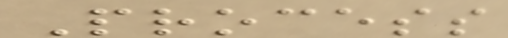Process
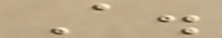A.
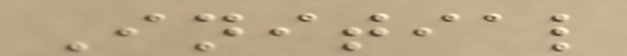Initial
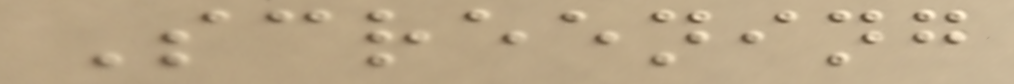Screening
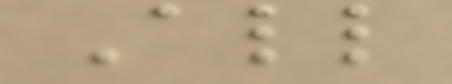All
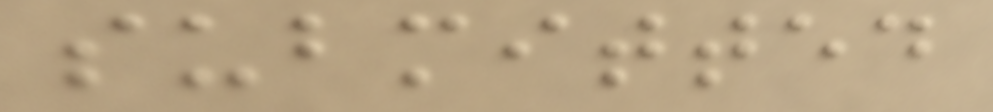submitted
